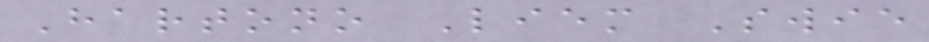Hartono Liem Swie
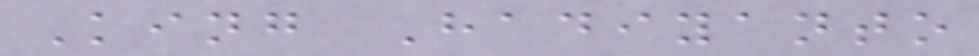King Hadiyanto
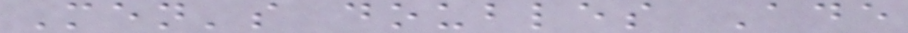Men's doubles Ade
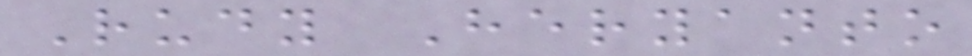Rudy Heryanto
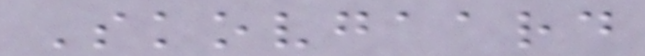Skovgaard
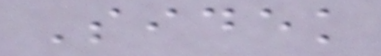Sidek
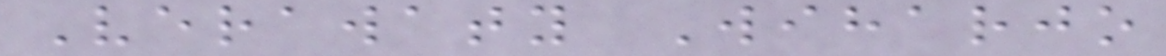Verawaty Wiharjo
